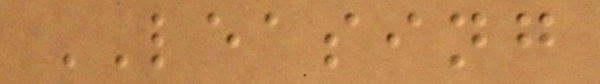LEASING
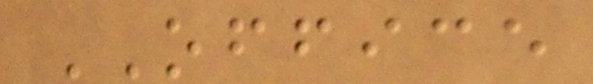OFFICE
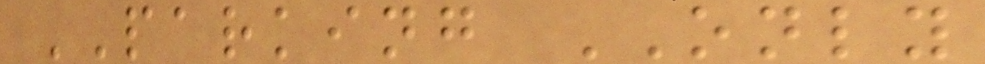PARKING ONLY
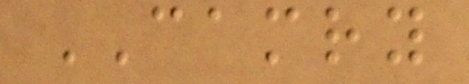CAMRY
